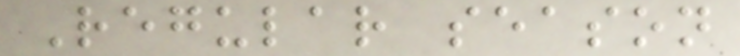Regular season
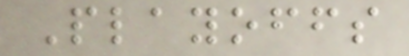Playoffs
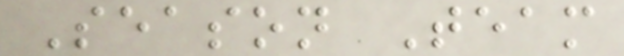Season Team
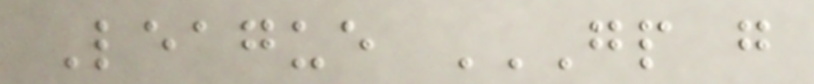League GP G
